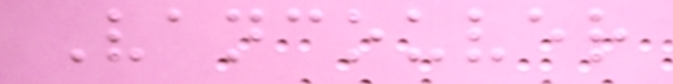Vancouver
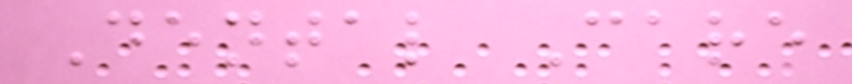Dental Care
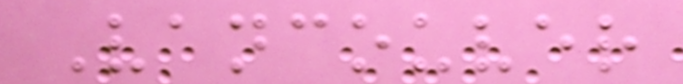Vancouver
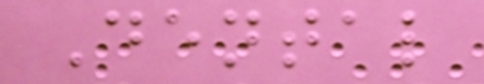Dental
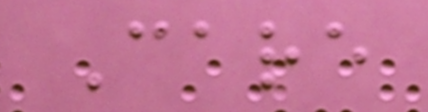Care
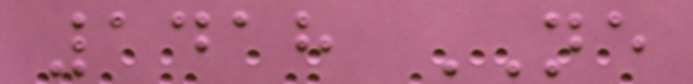1418 NE
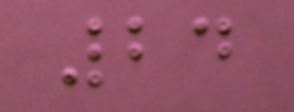24
